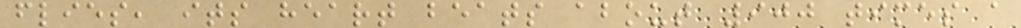flies, its heart beats about 900 times a
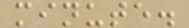minute.
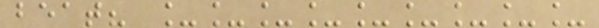beat? _________
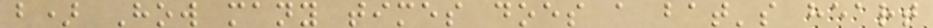b) How many times does a bat's heart
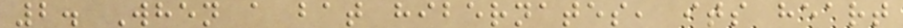2. When a bat hibernates, its heart
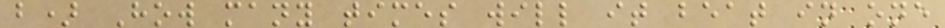b) How many times will it beat in one
